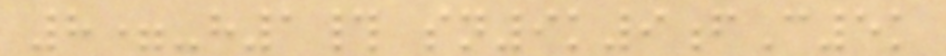8=-h1# sn9k9fC5k
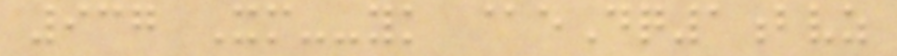937 Xm--yk @eDq1bvz
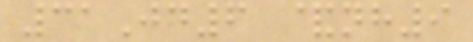31Jd6 &nh9
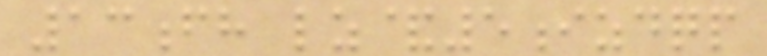13fh lz&5izdqp
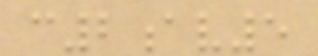c2av5
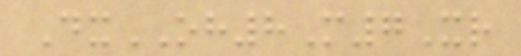DxOH8M7Xr
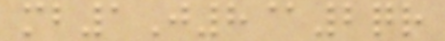mb1J8@2qr
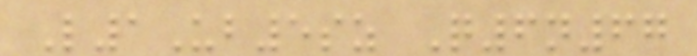L1Ub5sz Q6n67
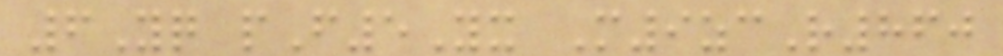6Yq pF5Yx M9zcR860
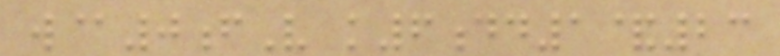w@0fV k6dd1&23
